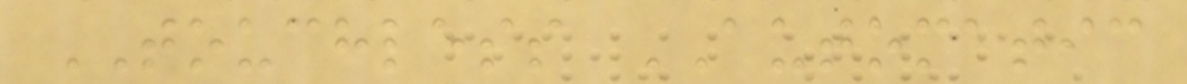TOUCHLESS AUTOMATIC
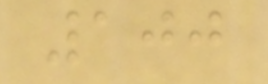100
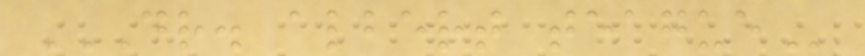DR. ALBERT TEAGUE
